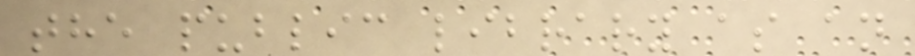the public library as an
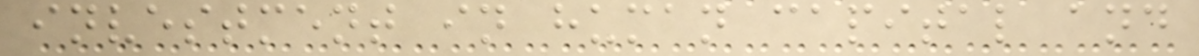investment in human capital and
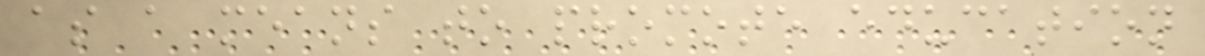as a means to promote education
